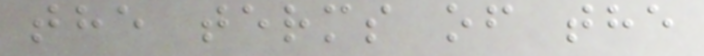the terms of the
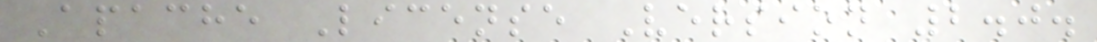Apache License Version 2.0.
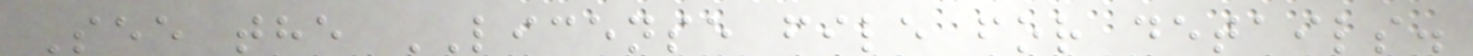See the LICENSE file for details.
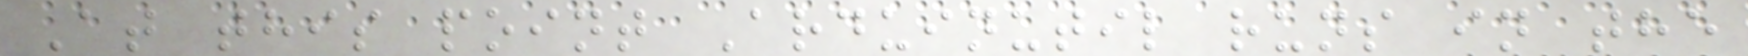At this point Arduinutil runs in the
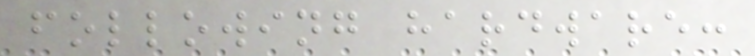following hardware:
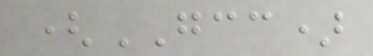(GCC)
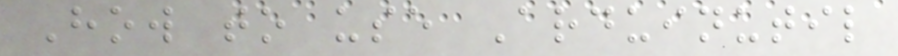How to use Arduinutil
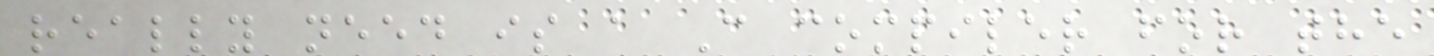really need is a C compiler for the
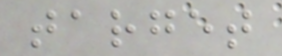target
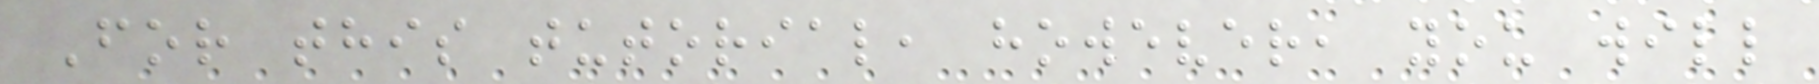For this tutorial, however, you will
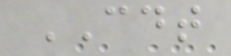CDT
